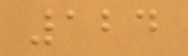124
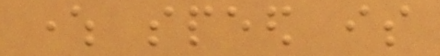where speed is
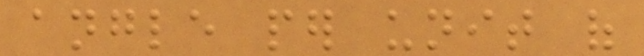angle per unit of
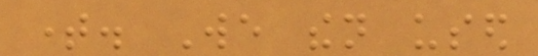time. We then used
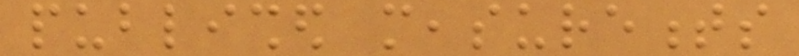published measurements
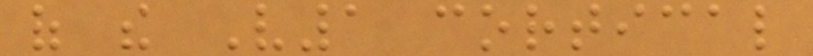of the V1 cortical
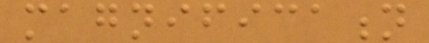magnification
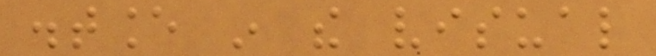distance in the visual
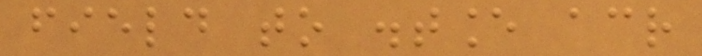field to distance across
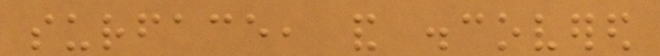surface, and discovered
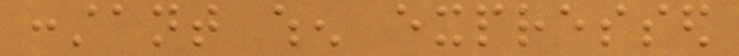constant when expressed
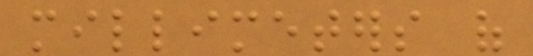millimeters of
